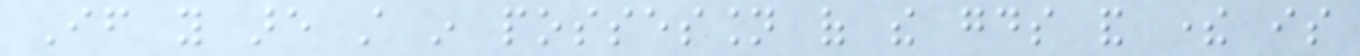If you are still in possession of the goods and there is
